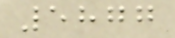5877
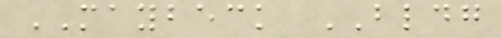MAYBECK BLDG
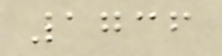1736
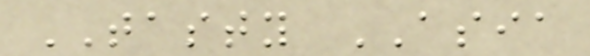TASTY ASIA
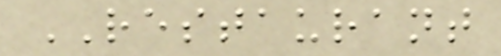RESTAURANT
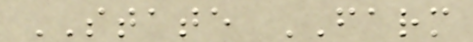STATE FARM
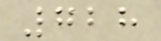728
